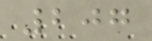207
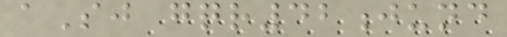aSj gqr42jund
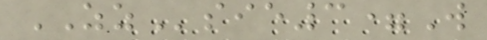ZZsie3=W
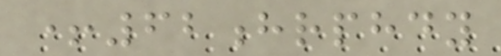+62hrphdy
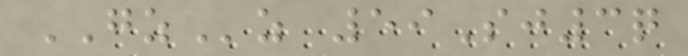GZz 59Sj3q
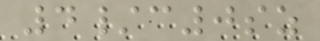4/c0sz
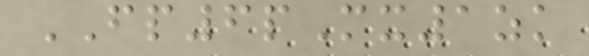FP6pMx1zk
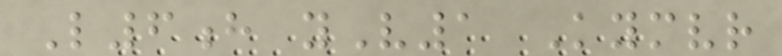L6h yV1 Kymvr
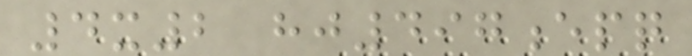4x2 hj497epq
